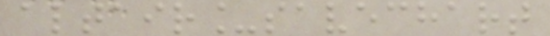altair_savechart
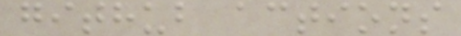github actions
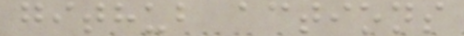github actions
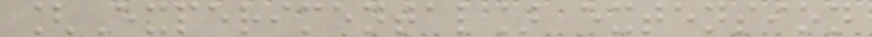[Experimental] extension
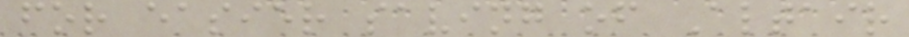for easier saving of Altair
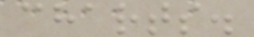charts.
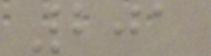201
